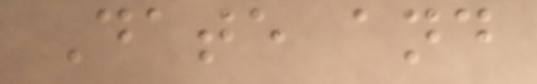Date and
